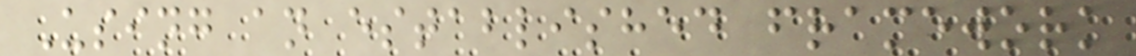Using an established framework
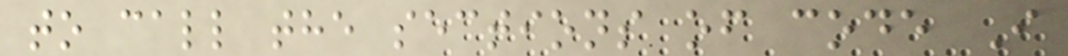to call the sections of code I
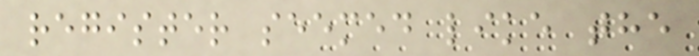register seemed like the
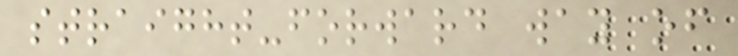straight-forward way of
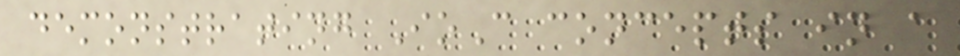demonstrating IoC concepts in a
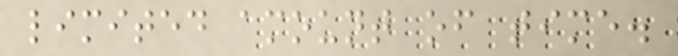limited amount of time.
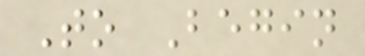To Begin
